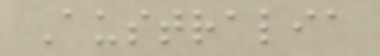Australia
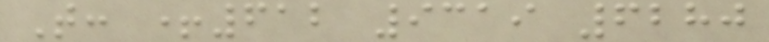T: +612 9319 6280
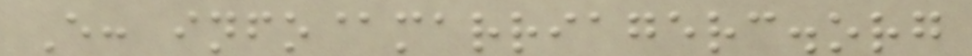E: info@marriagerc.org
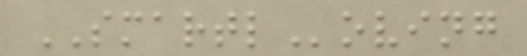SMARTLoving
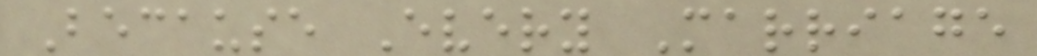Because Every Marriage
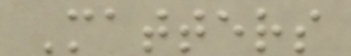Matters
